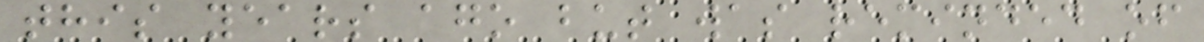this years ago but was reminded of
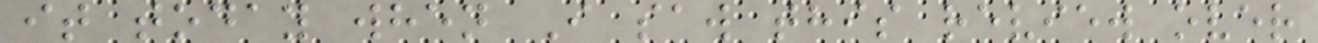it today when I saw this review over
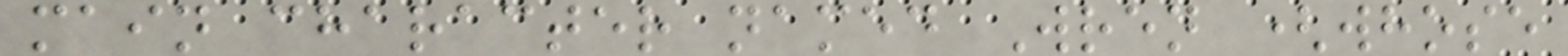main character named Wren (whose
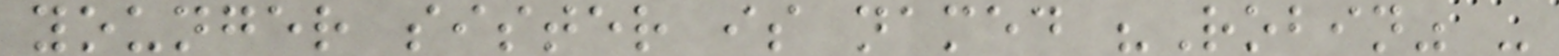younger sister is named "Robin" -
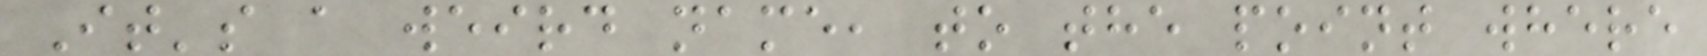It's a weird name, to the point where
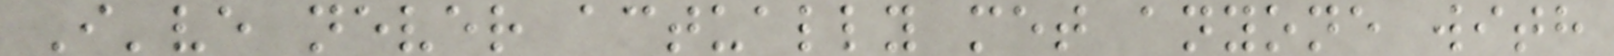I've never actually met anyone with
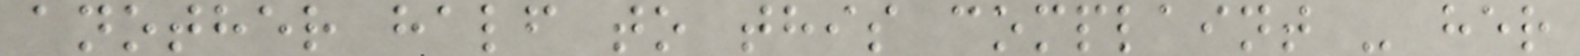another half to this complaint - her
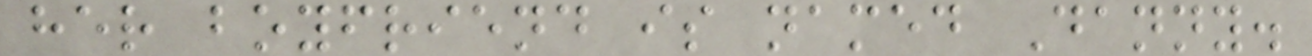her boyfriend is named Danny.
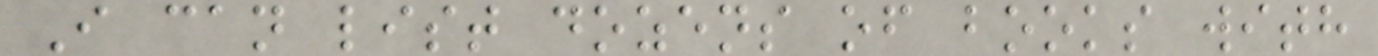I can list dozens of books with
